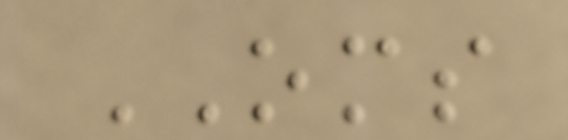OMS
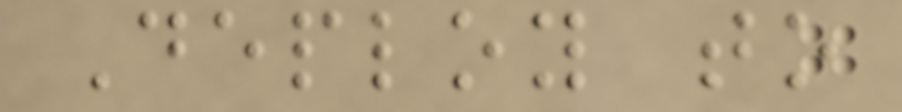Deploy to
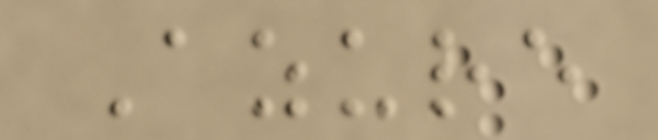Azure
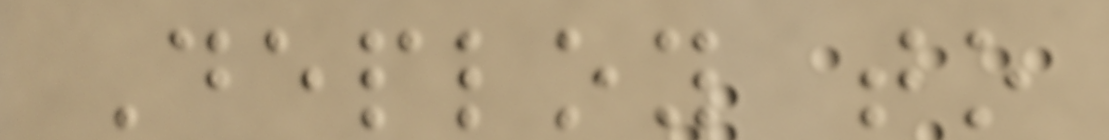Deploy to
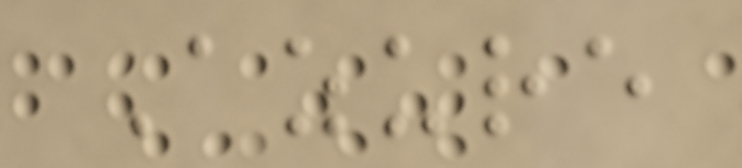Azure
